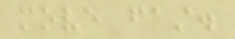move fast.
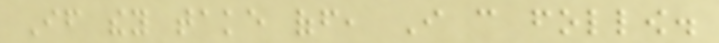If they take off, I can follow.
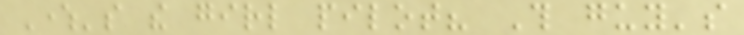Where's the girl pilot? This guy's
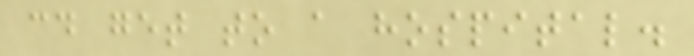could get to a hospital.
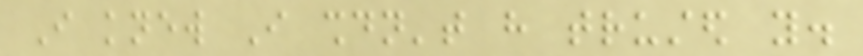I knew I shouldn't have trusted you.
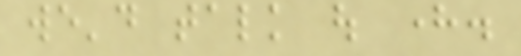we'd talk out here.
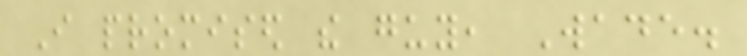I promised the guy, Wade.
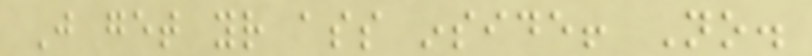Just get your ass inside! No.
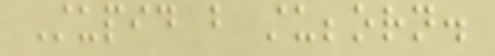Stupid but stubborn.
